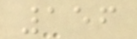156
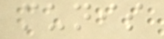munis
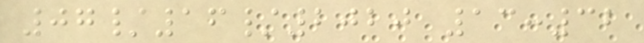07/16/2020 13:32
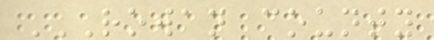ROWAN COUNTY
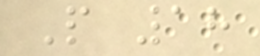P 18
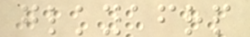glkyafrp
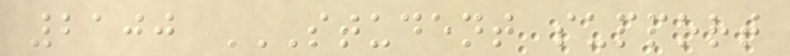2100 STUDENT SUPPORT
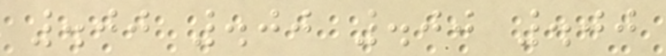.00 .00 .00 .00
